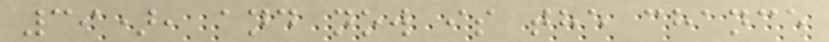39), and now is the chance
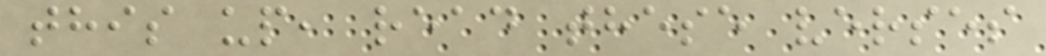this up, read these verses
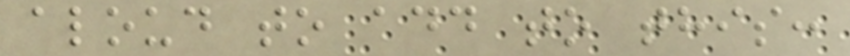aloud to add to this:
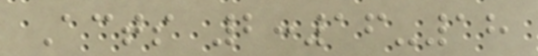Acts 2:16-18
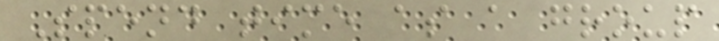Spend time as a group
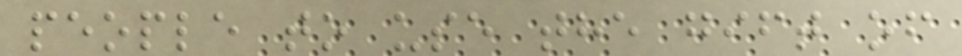people to use the gift of
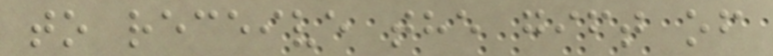to receive the gift of
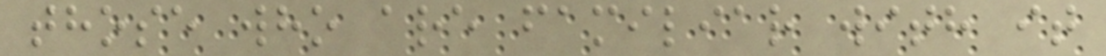those who are familiar with it
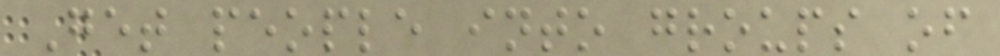Get people into groups of
